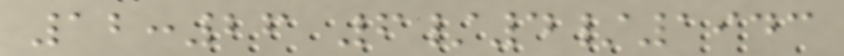12:26 6/4/1943
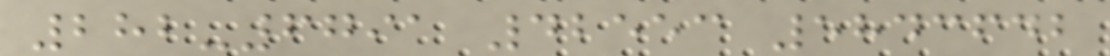282-6791 42553 5843642
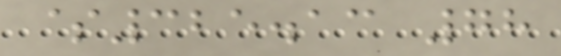$325.13 78
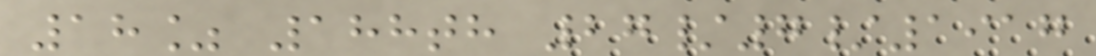18% 188th 27/7/1917
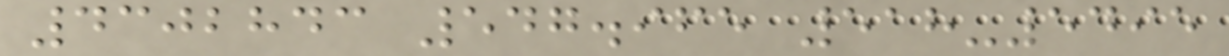4302843 547.965 518-5495
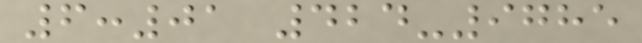6:01 424-9785
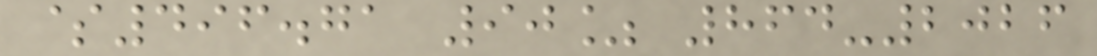$496.71 90% 864-2026
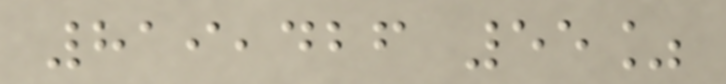819,426 55%
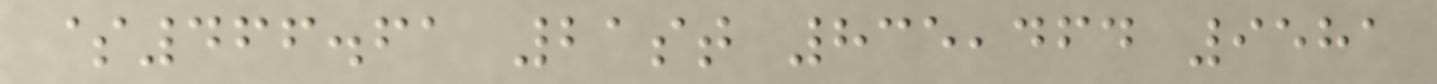$466.61 21st 835,464 9581
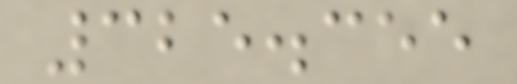325.355
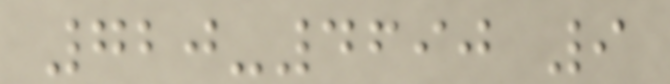720-4690 9
